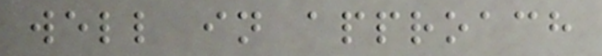well in approach
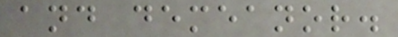and demeanor.
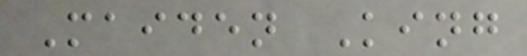Maiden King
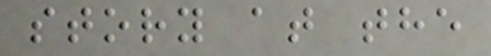story at the
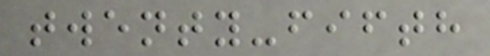twenty-fifth
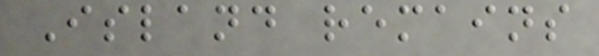Island remains
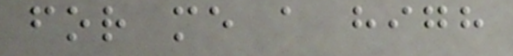for me a high
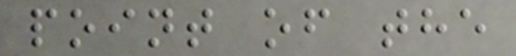point of the
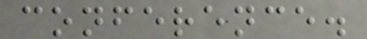conference.
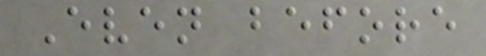Even before
